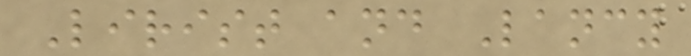Lirist and Lancy
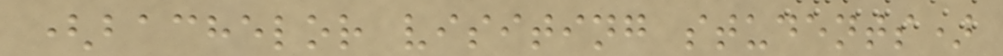(bachelor visiting students)
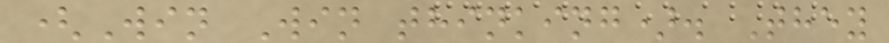(Win Win thinking). They
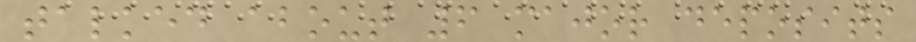talked about 6 major deposits
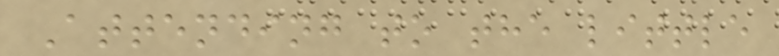Attending to the little
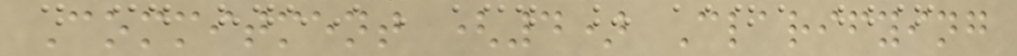Commitment (4) Clarifying
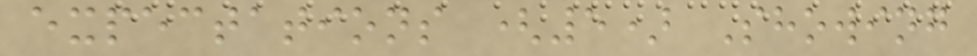expectations (5) Showing
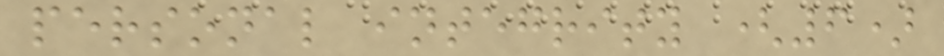personal integrity (6)
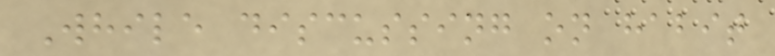While discussing on habit
